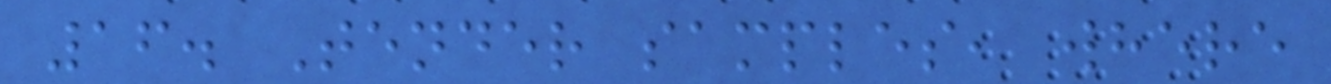16. Tender samples, where
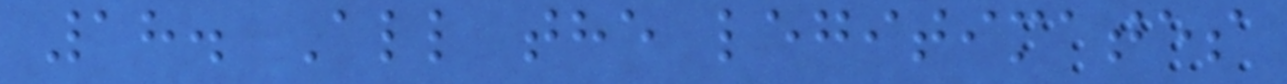18. All the legitimates
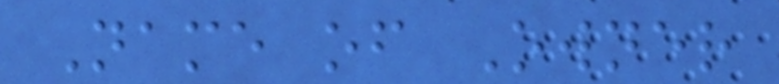Name of Owner
